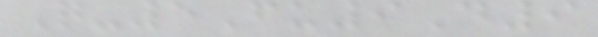Q-5Fu9D9
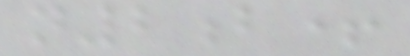n2b+
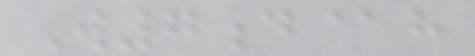W7d@h
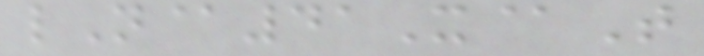lN@41X@T
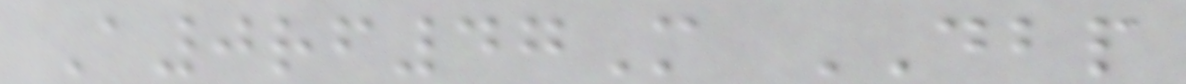A0rf47M DBP
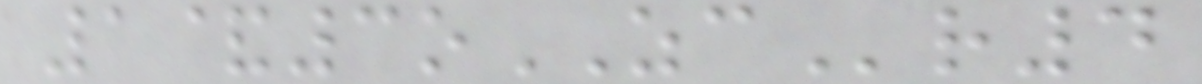1&3oZCr4
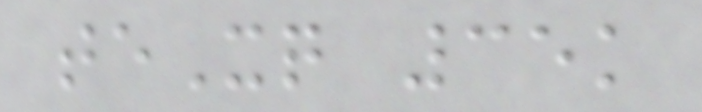teXq 35k
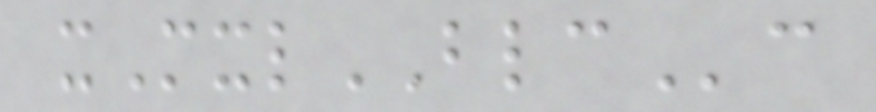xMxlBLCc
